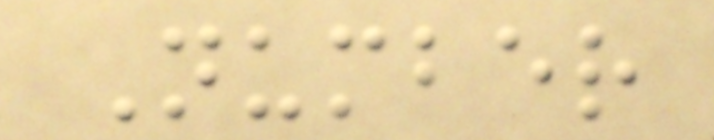Number
